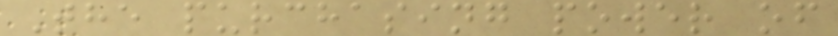The purchasing power of
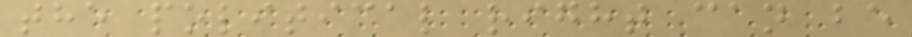the political right can be
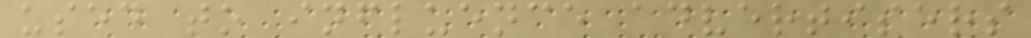used to influence advertisers
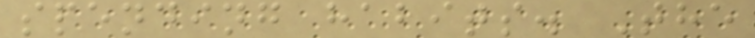spending habits. The
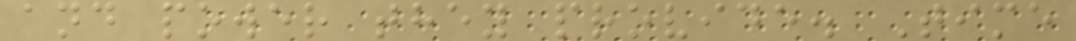and power they provide. Time
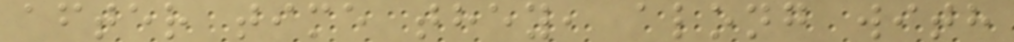after time they, along with
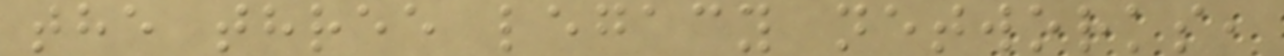the three legacy networks,
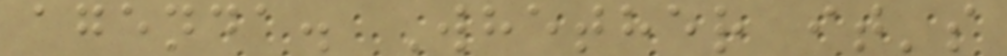agenda. Whether it's
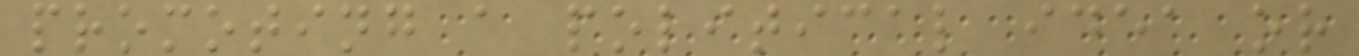promoting a political idea or
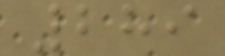289
